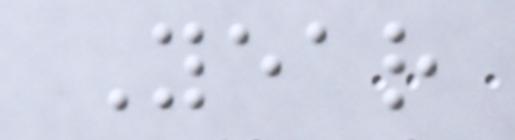Year
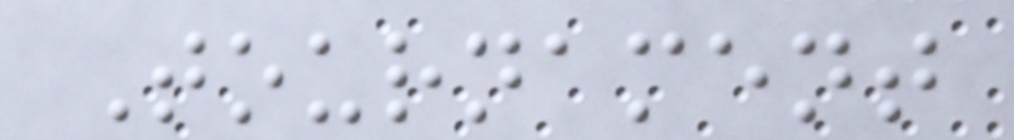Tournament
